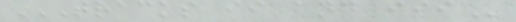TRACKS II AND III
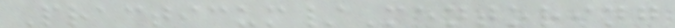Practicum/Mentoring
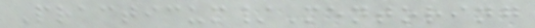Practicum/Mentoring
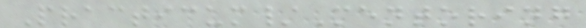Practicum/Mentoring
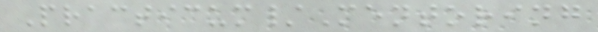Practicum/Mentoring
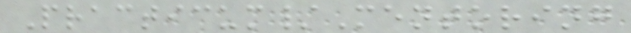Practicum/Mentoring
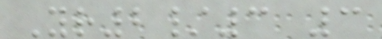Yr2/3 3
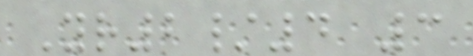Yr2/4 3
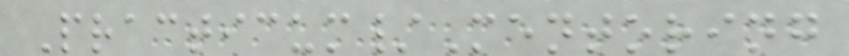Practicum/Mentoring
